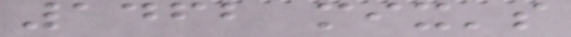1462 mix's
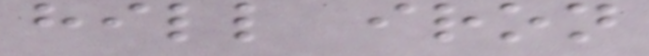hill iron
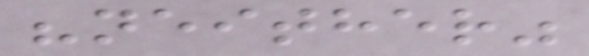"neither"
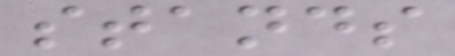stands
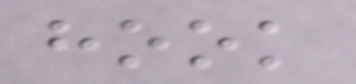hook
